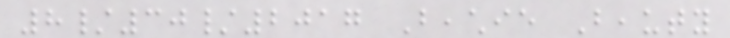8/30/2017 Beachie Beauty
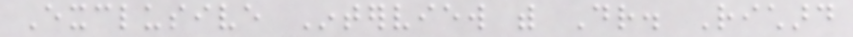Exclusive Interview with Dr. Richard
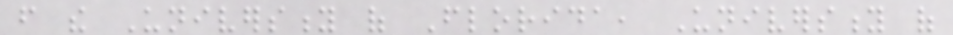from the University of Florida, University of
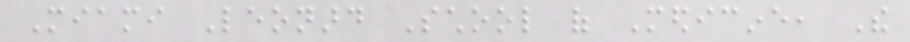Miami Leonard School of Medicine, The
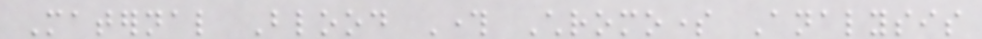Maternal Blood Through Chromosome Analysis
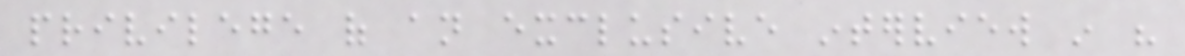privilege of an exclusive interview in his
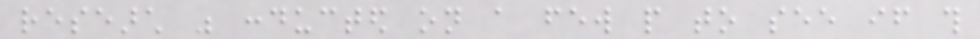research was conducted on a few people to see if this
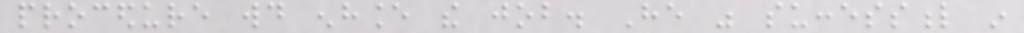procedure would enhance the job. He was successful in
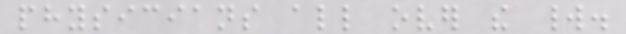physicians all over the world.
